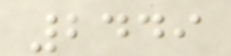2449
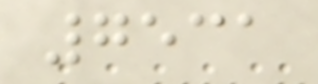7531
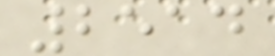2514
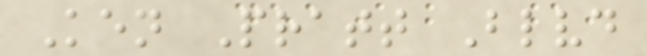Ken Pratt Blvd
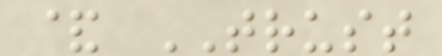& TRUST
